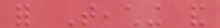for Teaching and
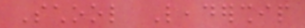School Leadership
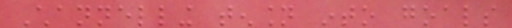Channelling tension into goals
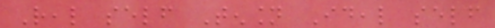Real self Tension Ideal self
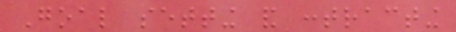Goal setting and contracting
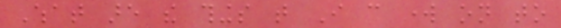What are the things that I can work on to
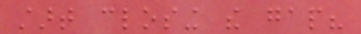start closing the gap?
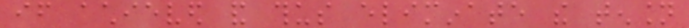if achieved and thus eliminate the tension
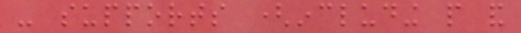- supports (including people and
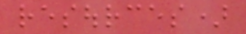resources)
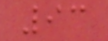93
